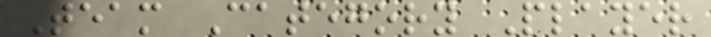Team Category Player
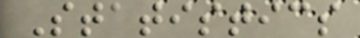Statistics
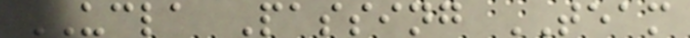UCLA Passing TEAM
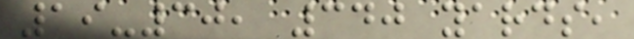19-30, 340 yards,
